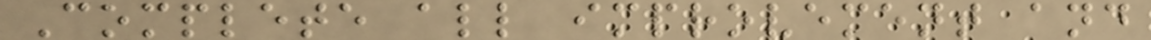Complete all improvement and
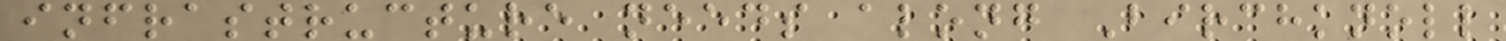infrastructure needs along Birchknoll
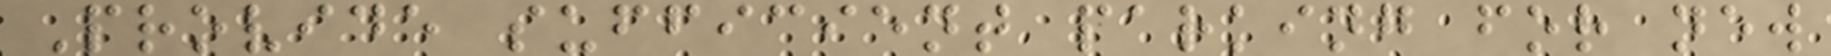Provide sufficient parking for new
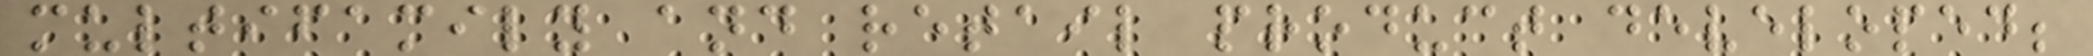multifamily and retail product developed;
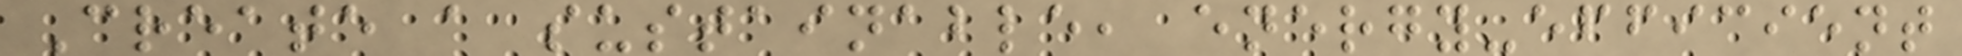Create a sustainable, energy-efficient
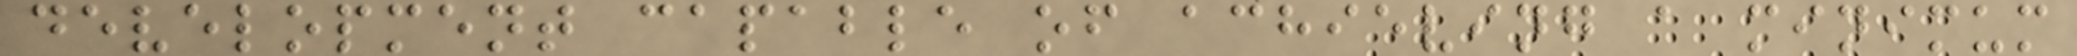development capable of achieving a minimum
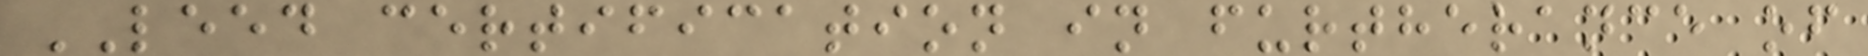LEED certification in furtherance of
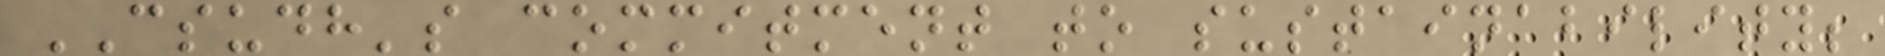CSUDH's commitment to sustainability;
